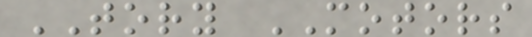TORY MOTORS
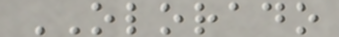OLORADO
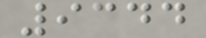9344
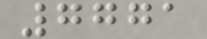7771
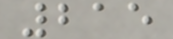215
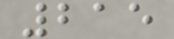215
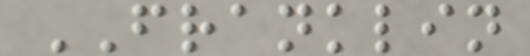FRANKLIN
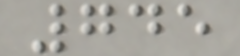745
